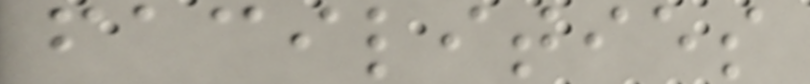facilities
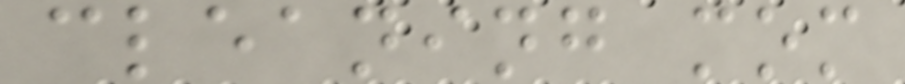cleaning mom
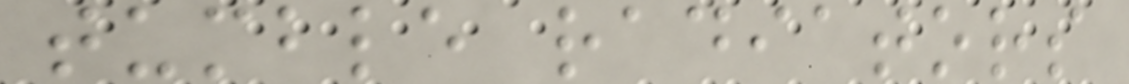tumble radiators
